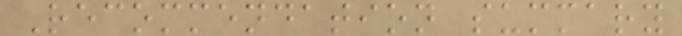Recommendation summary
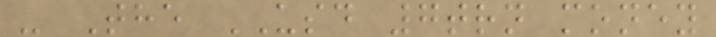- The USD 7trn money
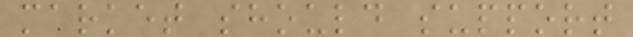market should support
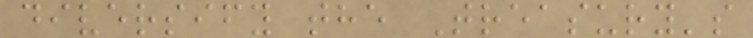diversify the Treasury's
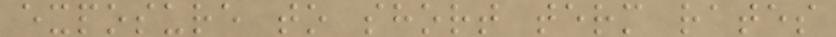exposure to short term rates
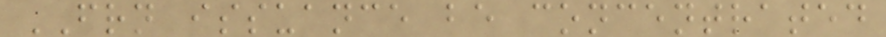FRN issuance be concentrated
